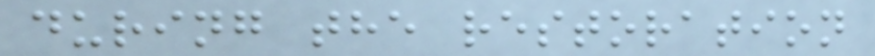during the restoration
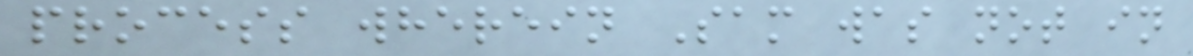process wherein Sam was not in
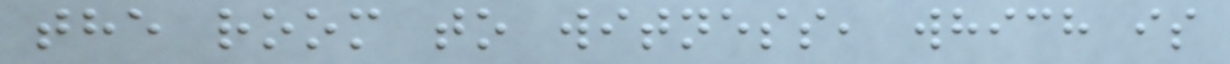the room to witness, which is
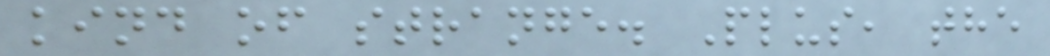kind of strange. Plus, the
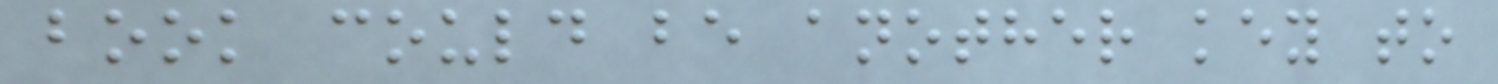book could be another key to
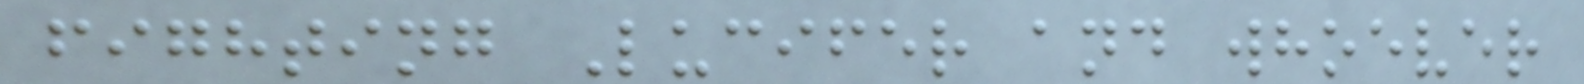fighting Lucifer and whoever
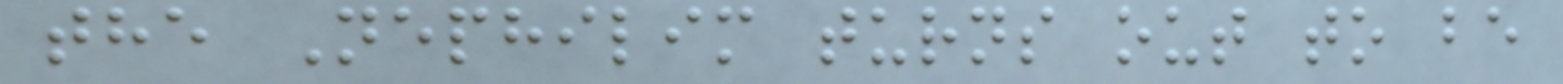the Nephilim turns out to be
